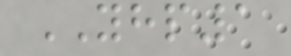YHP1
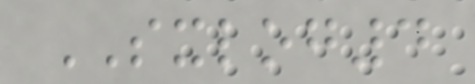SXLOG4
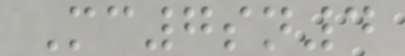Mc7sn4
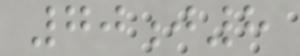70j8
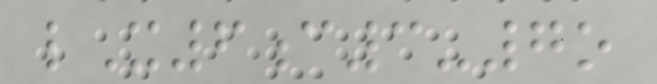lX6c3-7o
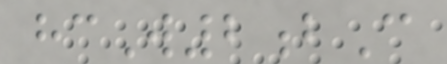hcW2bC
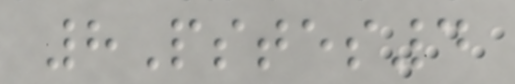8Pstes4
